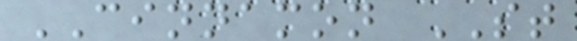CINNAMON ST
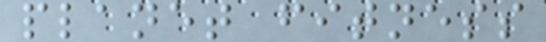planet fitness
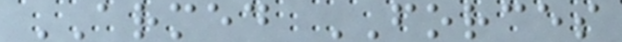ARMED FORCES
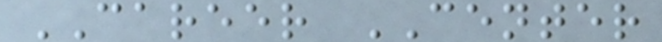CAREER CENTER
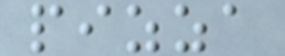pizza
